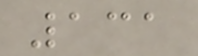131
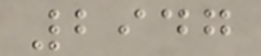2947
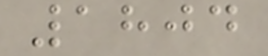1804
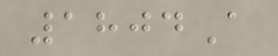1804A
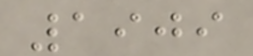1909
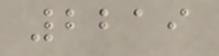2219
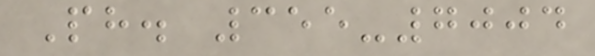Ph. 355-7004
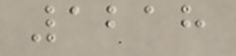1218
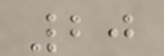20
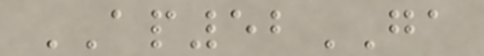AP52GA
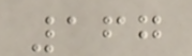167
